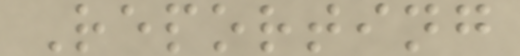Reporting
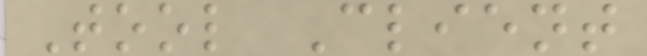Tool Client
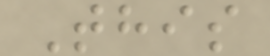This
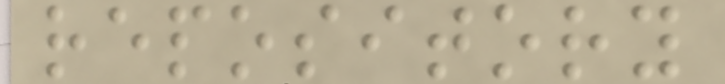repository
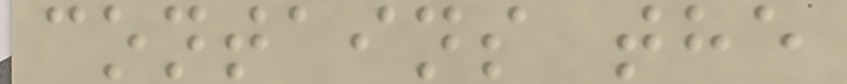contains the
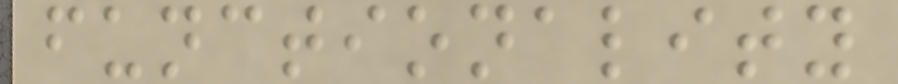functionality
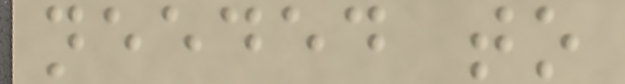needed to
